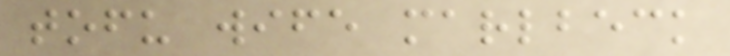tofu wife marlbeck
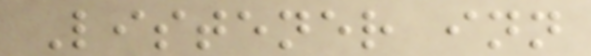Listener inn
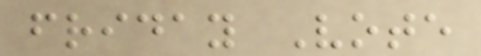friday Vote
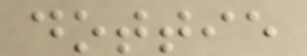dottie
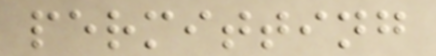permitting
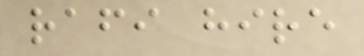rafi hire
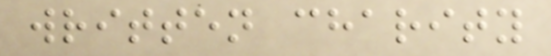written charity
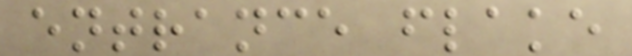entrance flake
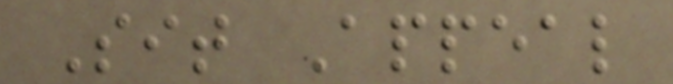Sit Appeal
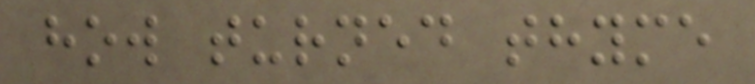how turned thyme
